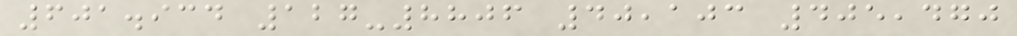601.934 127-8806 40,103 405,470
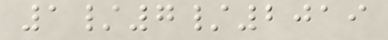1/7/2019
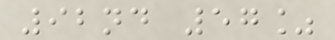92nd 57%
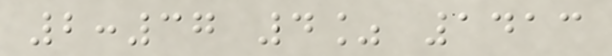2:37 4% 1413
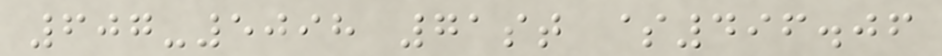607-5098 71st $496.06
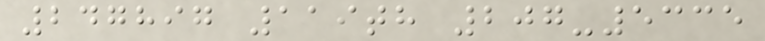247897 119th 207-5335
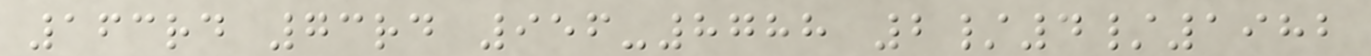163rd 73rd 956-8788 2/4/1982
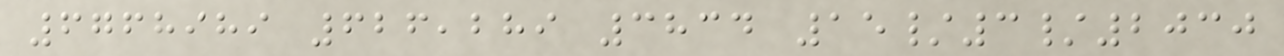6768989 626,289 3834 15/3/2030
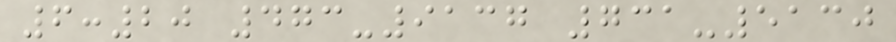6:20 473-9137 731-5130
